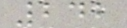242
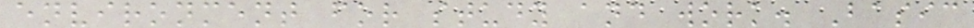environment for study and work. Basic
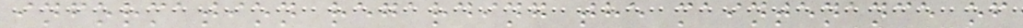information regarding the maintenance of
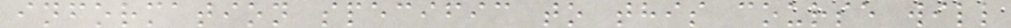information specific to this course will
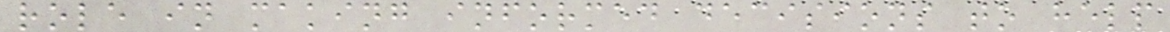role in making informed decisions to help
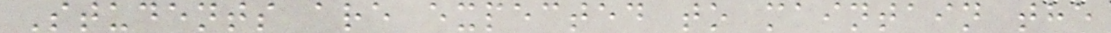Students are expected to maintain the
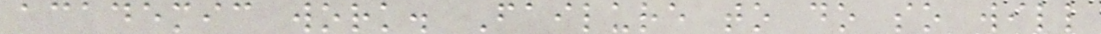academic work. Failure to do so will
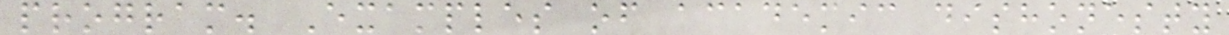program. Examples of academic dishonesty
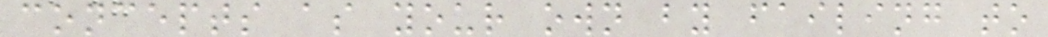concepts as your own by failing to
